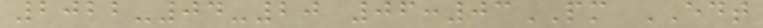2022-04-20 06:03PM EDT
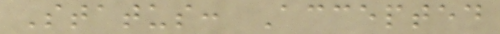Status: Accepted
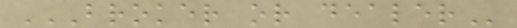BROKER OR DEALER
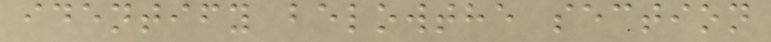identify belowthe section
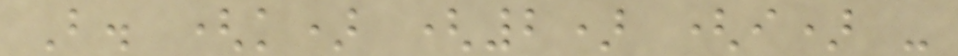B. (k) (2) (i) -
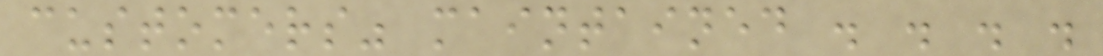customers" maintained . . . .
